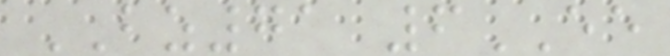BZ71 6EE
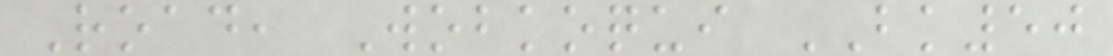Road, Wobkoqui BK50
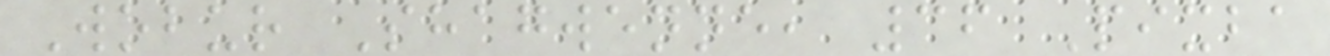Wobur Shagwenne, 36 Pixba
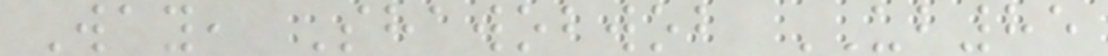Way, Shawobwob UB85
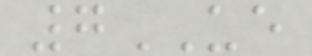7UE
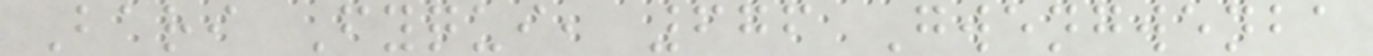Bari Fyqui, 676 Gwengwenba
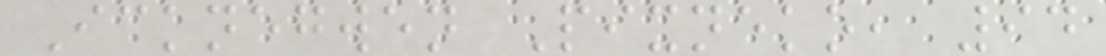Icknegwen Pixneko, 94
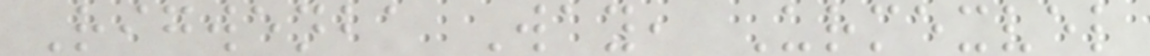Rigwenba Way, Urmexvel
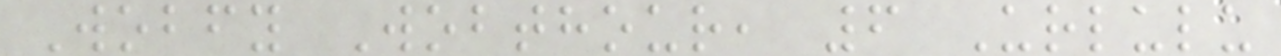Wobfy Wobthour, 6 Urlulu
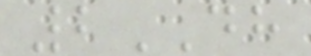2DH
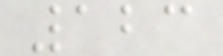123
